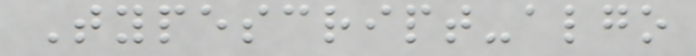Typescript-algo
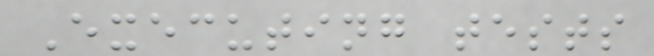Executing tests
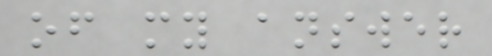of my answer
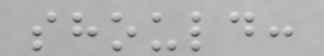should:
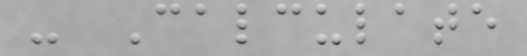- Calculate
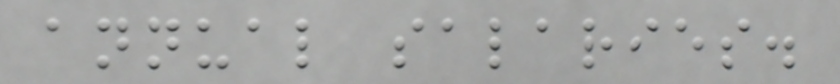annual salaries.
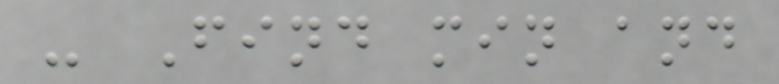- Find min and
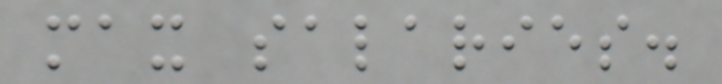max salaries.
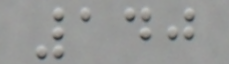140
